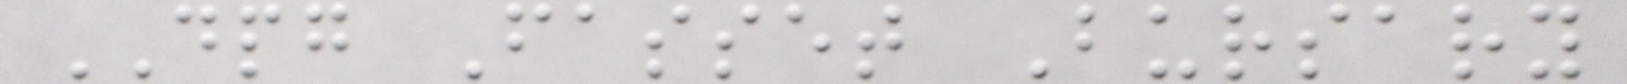DPG Fasset Bursary
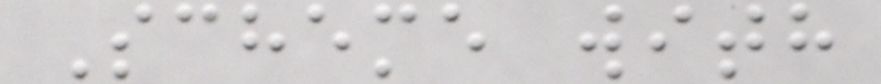Scheme with
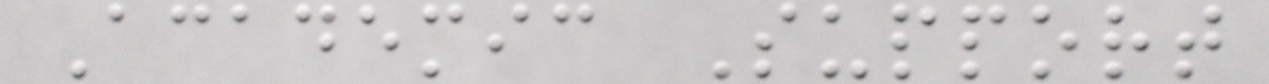Academic Support
